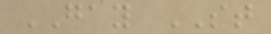GAY ST
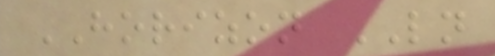HORIZON LN
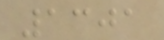1301
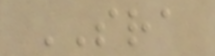SRA
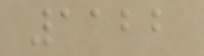1122
